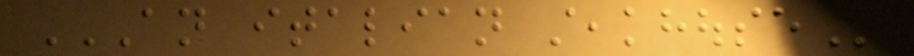AN ITALIAN STEAKHOUSE
